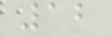12
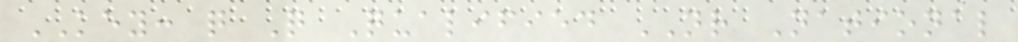KEY: q Q Qualified NR National
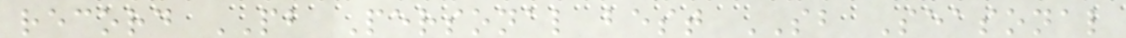record PB Personal best SB Seasonal
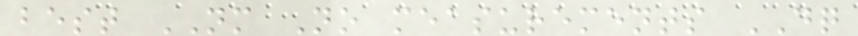best NM No measurements DQ
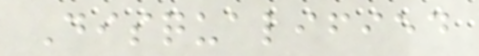Disqualified
